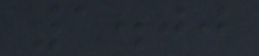1.00
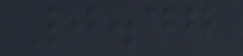0.47
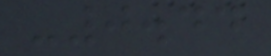-0.44
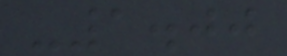-1.00
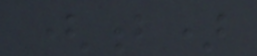(b)
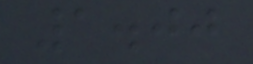1.00
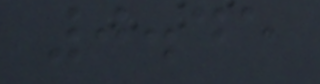0.45
